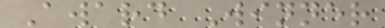Award Winner
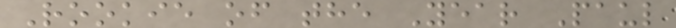Rookie of the Year Paul
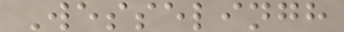Wesselingh
